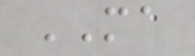MA
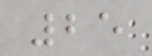25
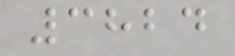3824
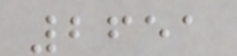2651
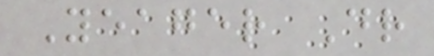Yeager Dr
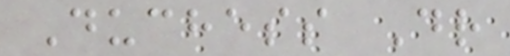Duchess Dr
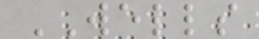WELLS
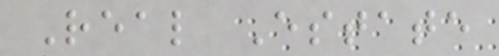Real Estate
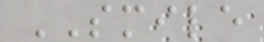SMILE
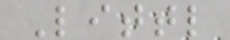Littl
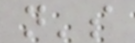n's
